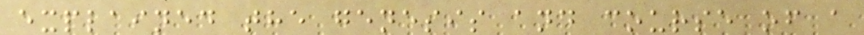explained the genesis and course of a
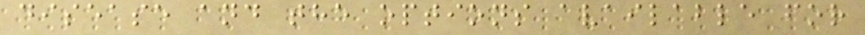disease and the options available for
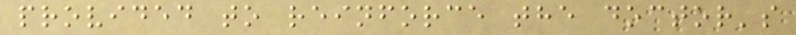provided to reinforce the doctor's
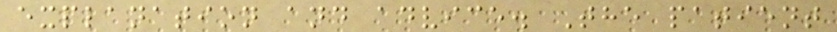explanation and advice. The patient
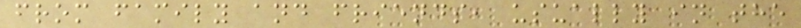from family and friends, usually in the
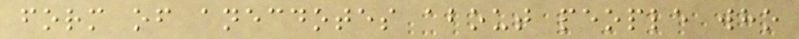form of anecdotes about people who
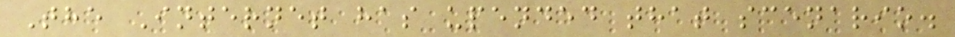The Internet has upended that scenario.
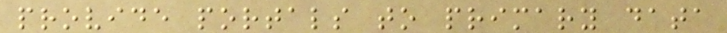provide portals to primary data
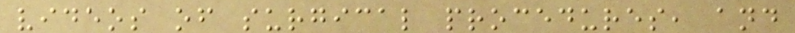videos of surgical procedures, and
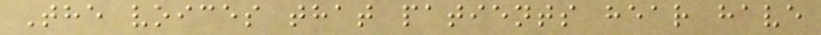The voices that patients hear have
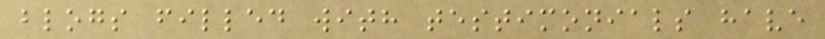blogs filled with testimonials have
